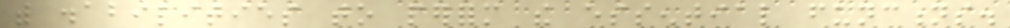with disabilities to perform the essential functions.
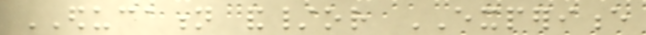EDUCATION and/or EXPERIENCE
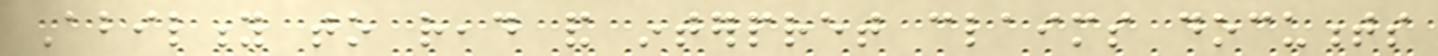Ability to read and interpret claims documents
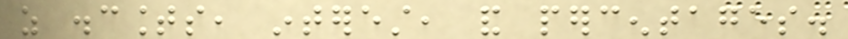as discounts, interest, and percentages.
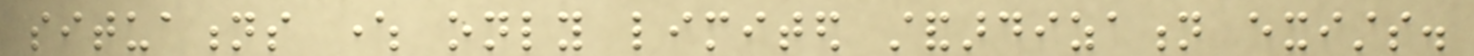situations where only limited standardization exists.
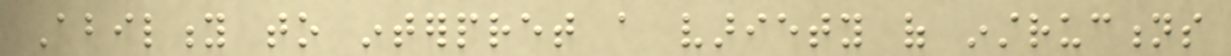Ability to interpret a variety of instructions
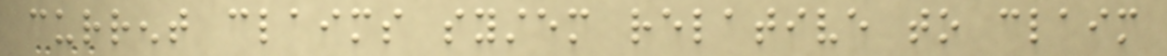current claims system relative to claim
